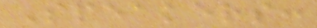Speakers:
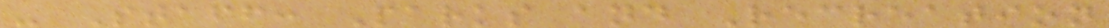- Staff: Parks and Recreation
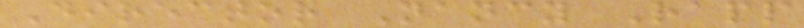Director Nancy Rapp
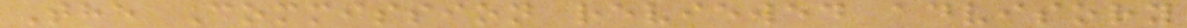The Commission reviewed advisory
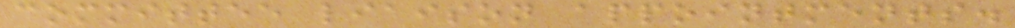committee liaison appointments.
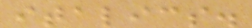italics.
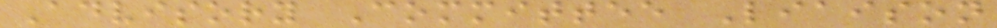Advisory Committee Liaison
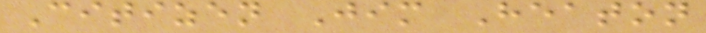Citizen Jim Heaton
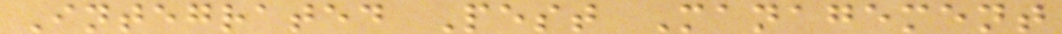Integrated Pest Management
